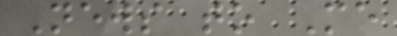News to Me
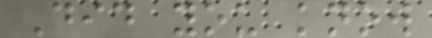Did you know
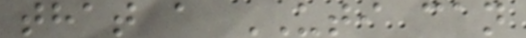that a UTI can
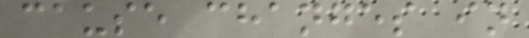cause changes in
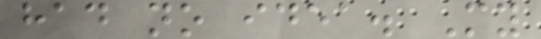had no idea. My
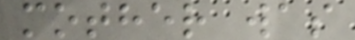mother was
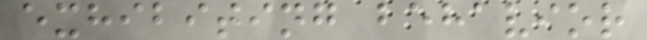exhibiting behavior
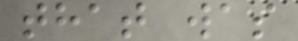that was
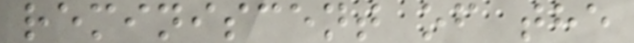reminiscent of the
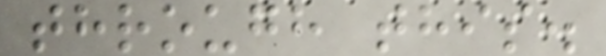through this.
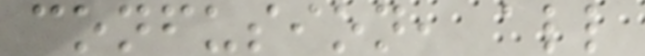confusion, all
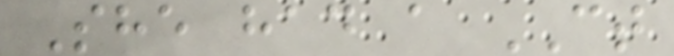She had a CT
